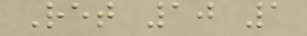Ret 10 1
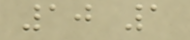10 1
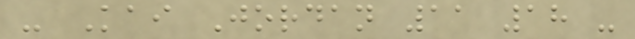- Kai Jordan 11 18 -
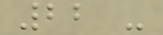22 -
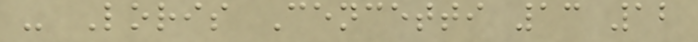- Loris Cencetti 13 12
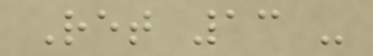Ret 13 -
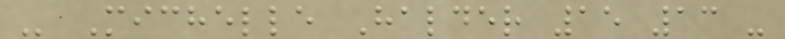- Michelle Halder 15 13 -
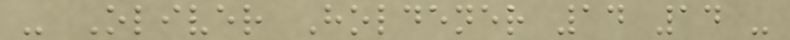- Oliver Holdener 14 14 -
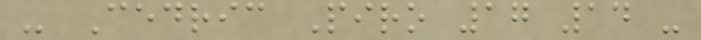- Cedric Piro 17 14 -
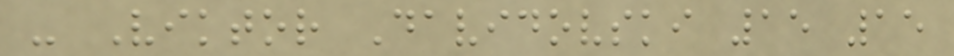- Viktor Davidovski 15 15
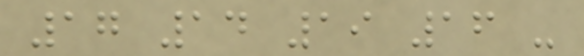17 14 19 16 -
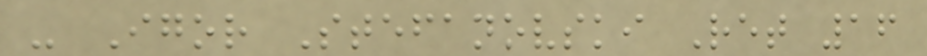- Igor Stefanovski Ret 16
